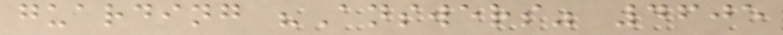guarding "Answers" 4605
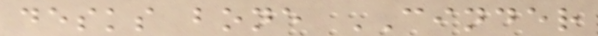desks bone CINDER
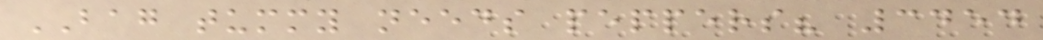BAG tummy needs peppers? 3454
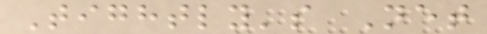Tightly's Net
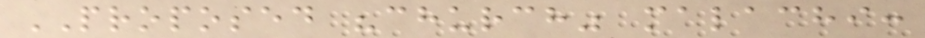PROPOSED "church" malachi:
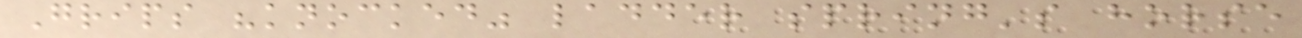Grips "knocked" ladder spring's horse
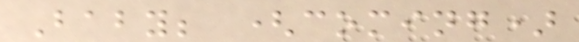Baby; (coming)
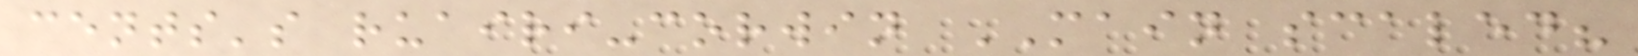cents's ruairi-corwin MAIN scaled?
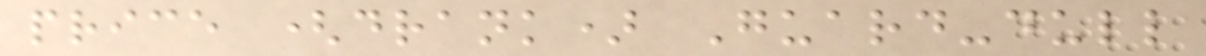price (drank) Guard-dull
